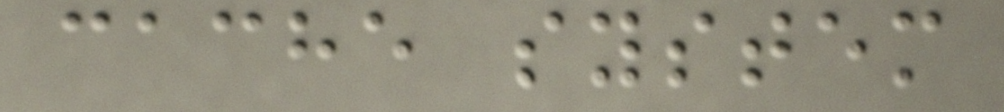cache system
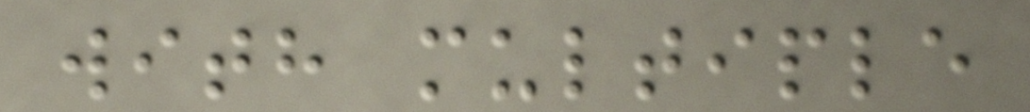with multiple
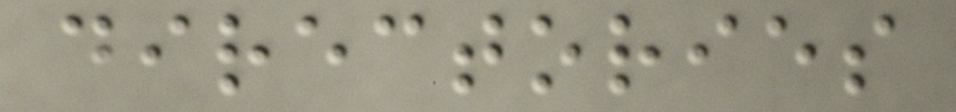directories
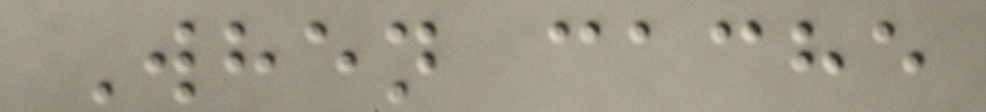When cache
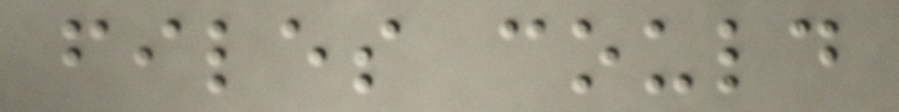files could
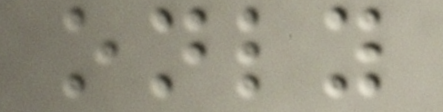only
